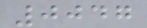0047
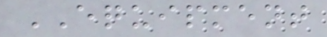EQUIPMENT
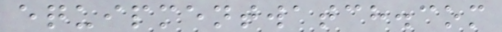equipmentwatch.com
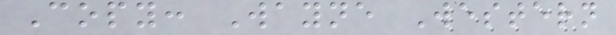Copy: Wayne Western
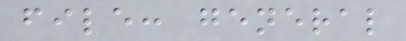file: general
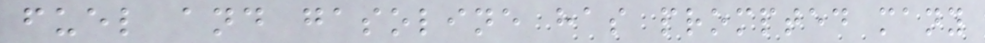fuel and gasoline has prompted many
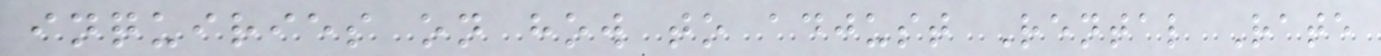inquiries on how to adjust Rental Rate
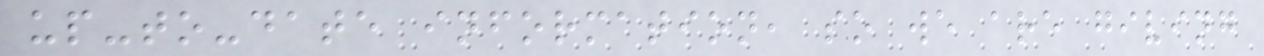up-to-date information, so we are giving
